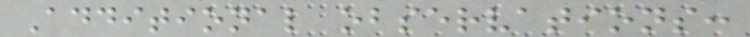Additional observations:
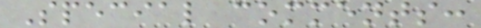Special comments:
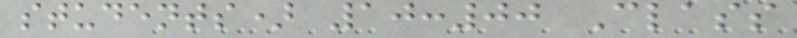students) 10:00 Class
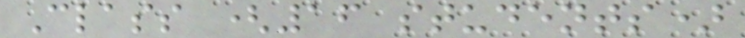Class (16 students)
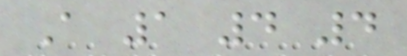A 1 4 4
